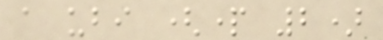a ubi (part 2)
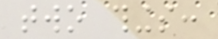two things:
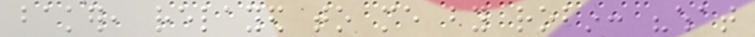baker, relayed to me by robin: "what
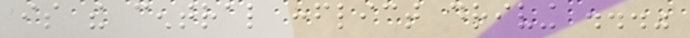is the central conflict driving ..."
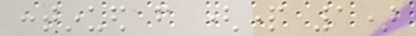continued from (part 1)
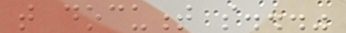that document so..."
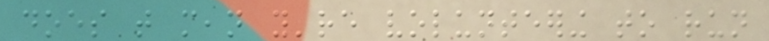does that mean you're volunteering to run
